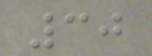30
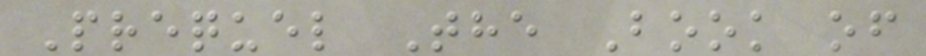Prequel The Book of
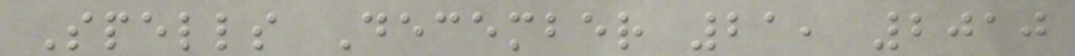Spells December 21, 2010
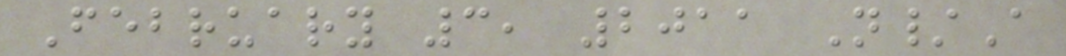February 3, 2011 N/A
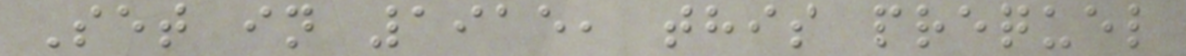Set in 1915, this prequel
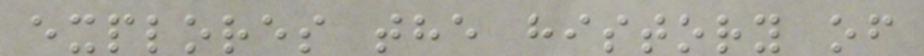explores the history of
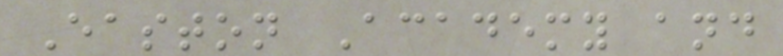Easton Academy and
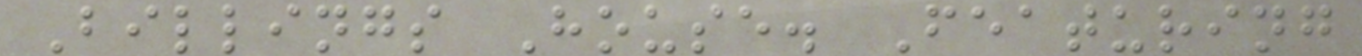Billings House. Featuring
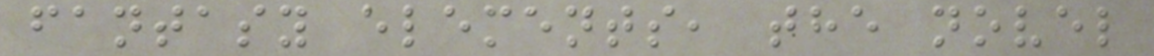fantasy elements, the novel
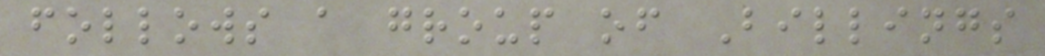follows a group of Billings
